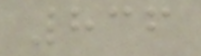836
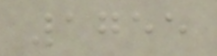1755
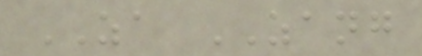ZA ZANG
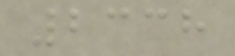2338
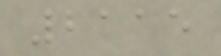2115
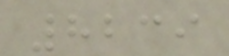8239
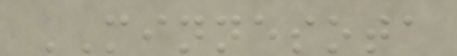MINNESOTA
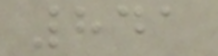841
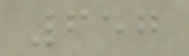657
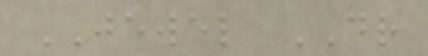JEWEL DR
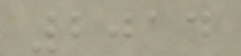2014
